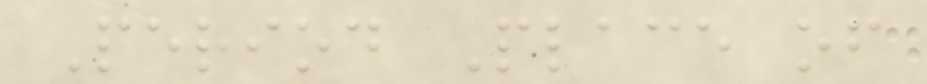Period Place of
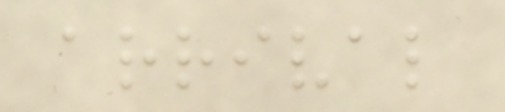arrival
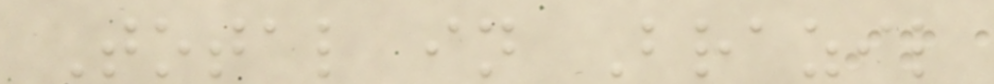Total in Brazil
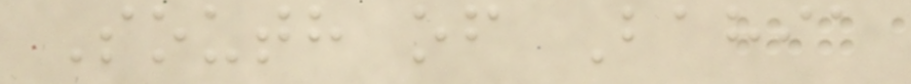South of Bahia
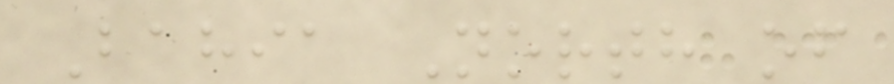Bahia North of
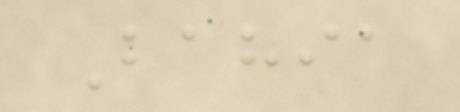Bahia
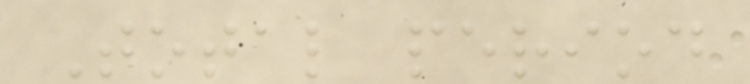Total period
